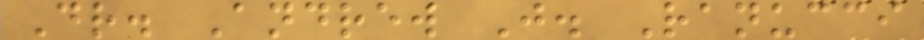Dr. Andrew J. Ranucci
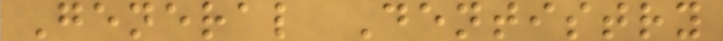General Dentistry
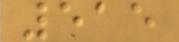515
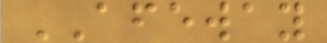AFEWAY
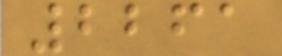2261
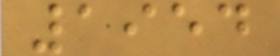1954
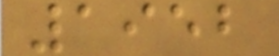1952
